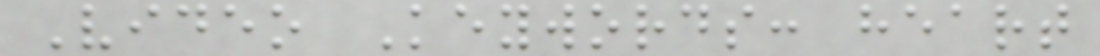Video Keywords: heart
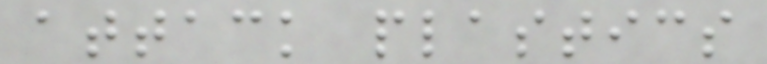attack plastics
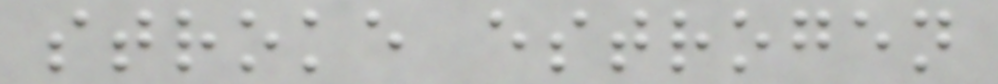stroke estrogen
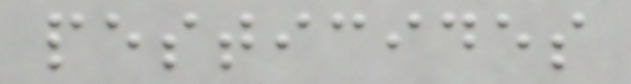pesticides
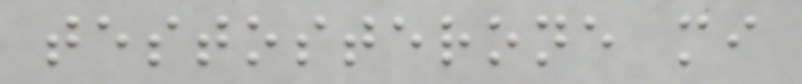testosterone mi
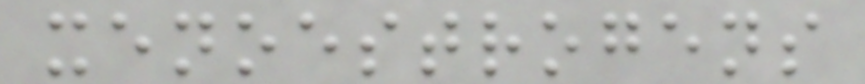xenoestrogens
